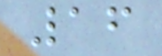16
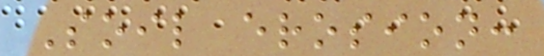Soil erosion:
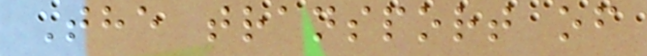The transport of
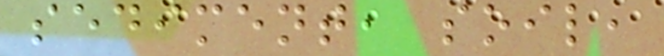sediment, soil,
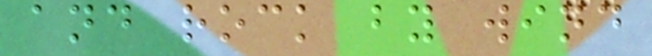and rock by wind
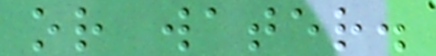or water.
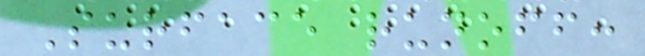Surface runoff:
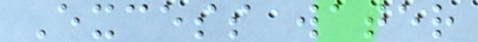Excess water
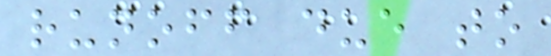runoff due to
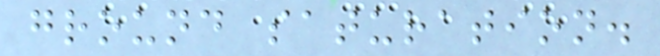ground saturation.
